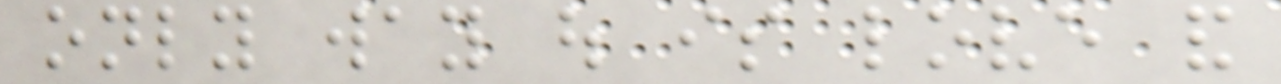only way out is love and
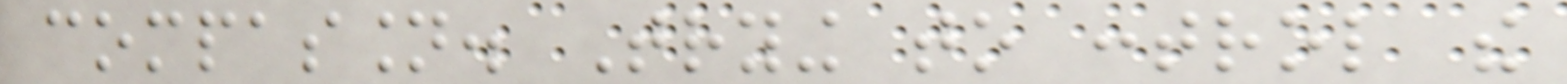compassion. Trying to control the
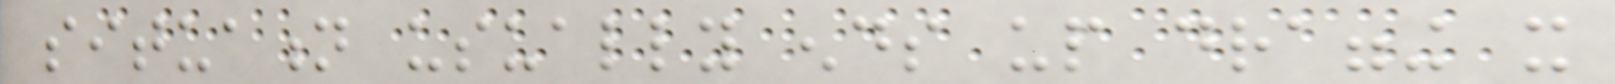situation usually ends up dragging it
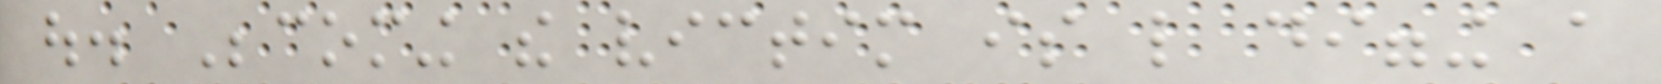out. Becoming the victim is like digging a
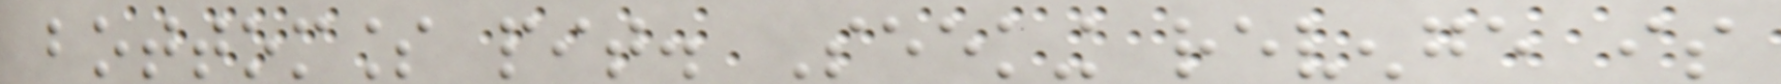bottomless pit. Seeking revenge is
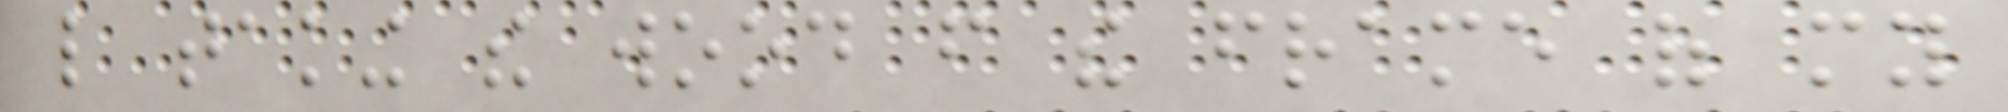like taking the wood from the frame of my
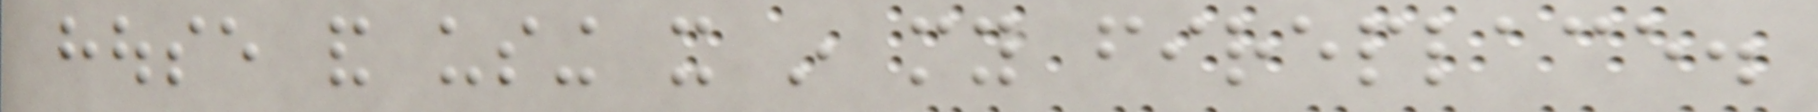house and using it in my fireplace.
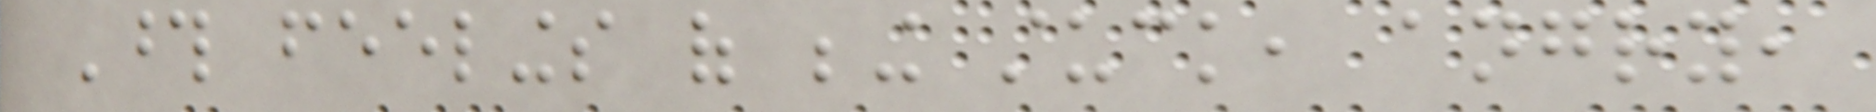Those feelings of being stuck, angry,
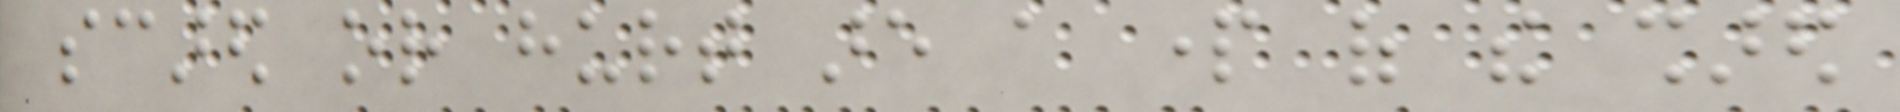scared or hurt are a part of the shared
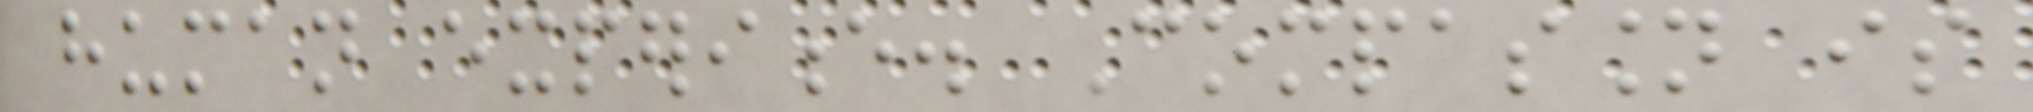human experience. Compassion is
